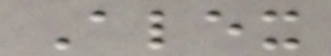Alex
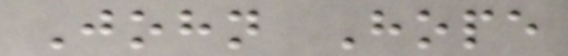John Hope
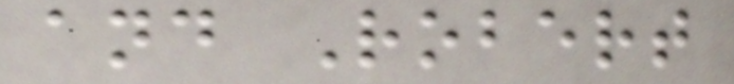and Robert
